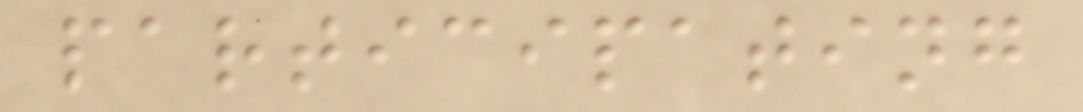participating
